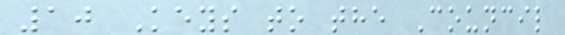10 Keys to the Council
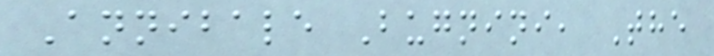Annibale Bugnini, The
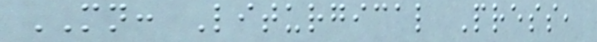MN: Liturgical Press,
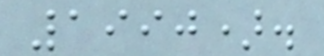1990).
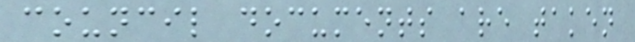council documents are taken
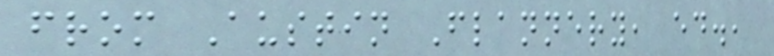from Austin Flannery, ed.,
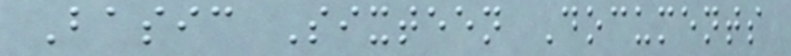Basic Sixteen Documents
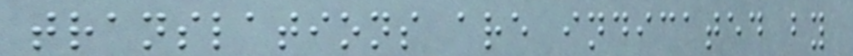translations are indicated by
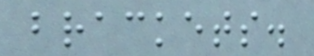brackets.
